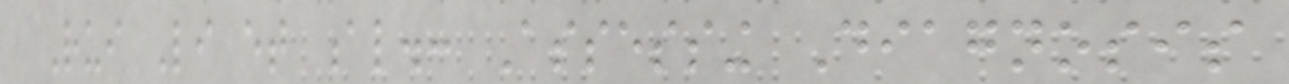Rui Li et al.: Assessing Diagnosis
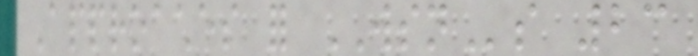Approaches for WSNs 23
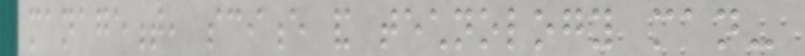management, science and technology man-
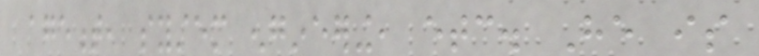agement, system engineering, etc. He is
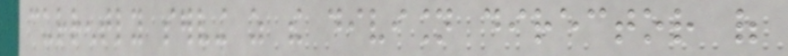currently serving as the division director of
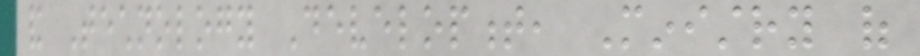and Technology Development, Ministry of
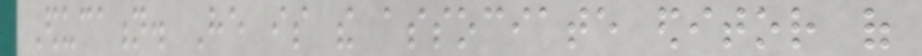Education. He is the associate editor of
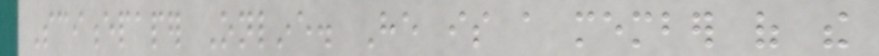Sciencepaper Online. He is a member of the
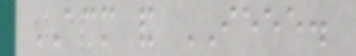ACM and IEEE.
